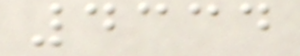4334
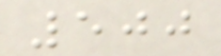500
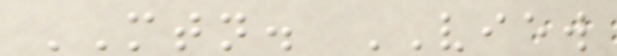MTN. VIEW
